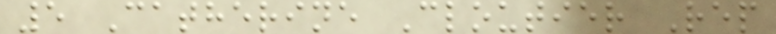5 Catherine Cloutier Rep
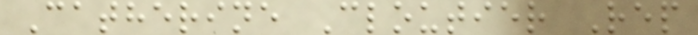Catherine Cloutier Rep
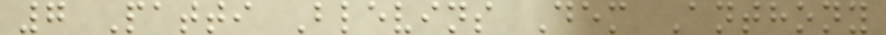7 Patti Blevins Dem Anthony
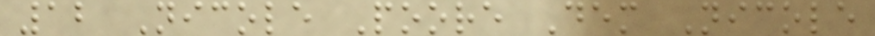12 Nicole Poore Dem Nicole
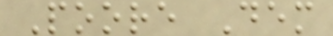Poore Dem
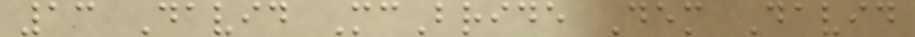13 David McBride Dem David
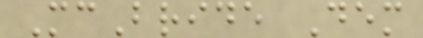McBride Dem
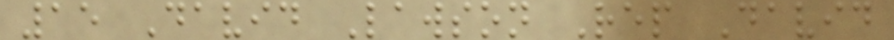15 David Lawson Rep David
